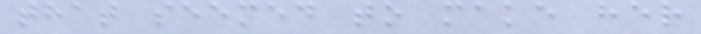that seemed to make her
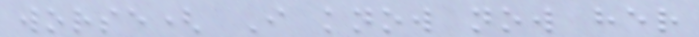worse( I know now her
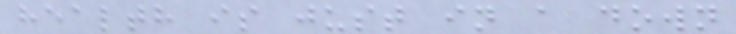health is just in a down
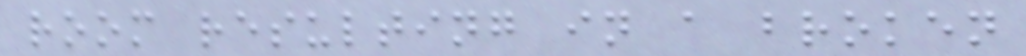room resulting in a broken
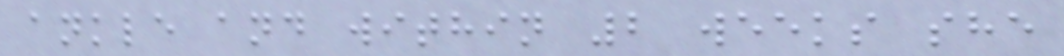ankle and within 2 weeks she
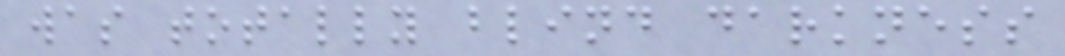was totally blind darkness
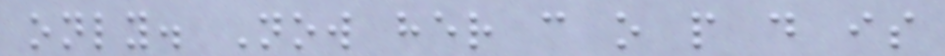only. Now her c o p d is
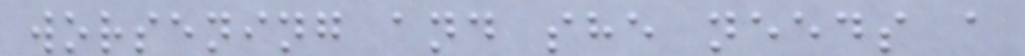worsening and she needs a
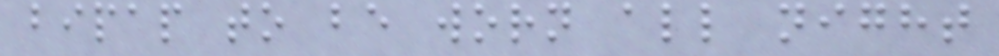bipap to be worn all night
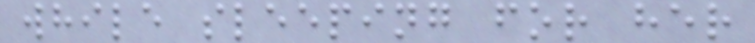while sleeping for her
